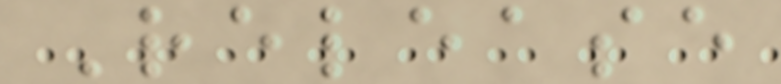Release
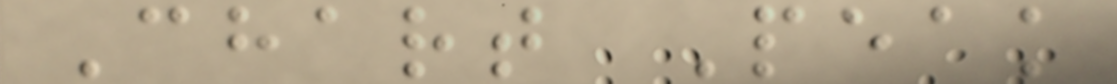Chart Peak
